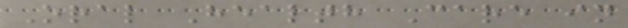Oral Health Care in
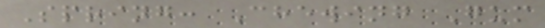Spring: Chewing Gum
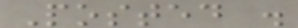Posted .
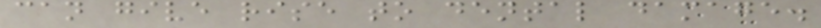can give rise to dental damage.
